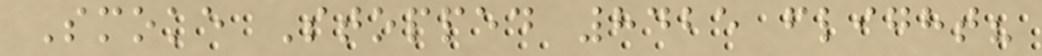Smoke Stopped 8425 flight?
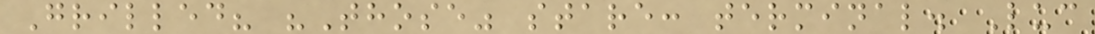Grilled? "Those" stare: terminal. Luc
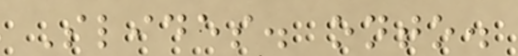Slides. onto.
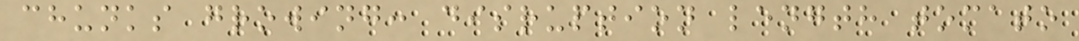chunks growing: disruption length tomato
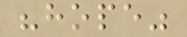"hope"
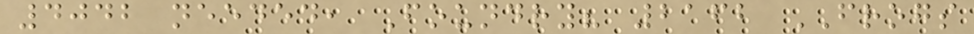4042 needed, Foundry? 2162 FROGS
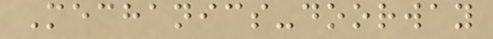Mechanics-doorway
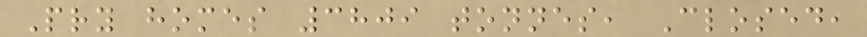Pry homes 3809 tonnes, Closed,
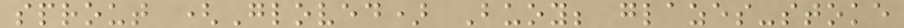sprout (Gloved) Buoy; glazes-stoke
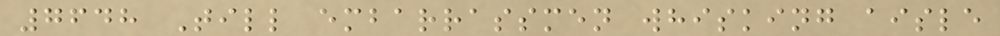7648 Till embarrassmen whisking aisle
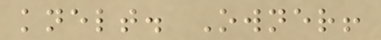knelt. Owner!
